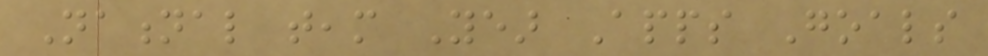National team Year Apps Goals
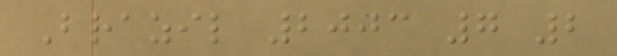Brazil 2003 7 2
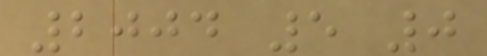2004 5 0
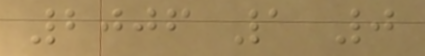2006 1 0
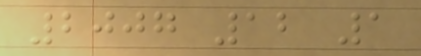2007 12 1
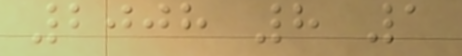2008 8 1
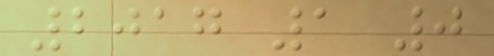2017 1 0
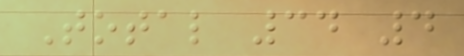Total 34 4
